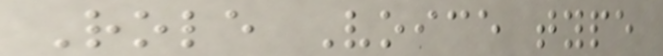Role Voice type
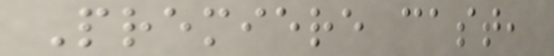Premiere cast,
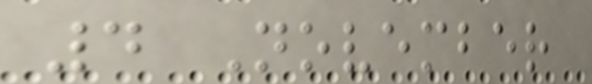4 November
